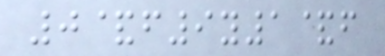0&f9y1&f
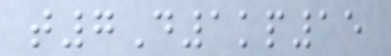t7D1kp15
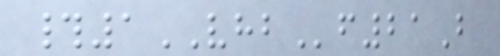#1VHBf21B
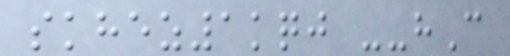skhez1kqj --hC
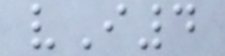vI4
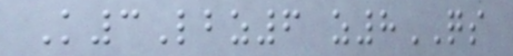K3Lbz6 z8QS
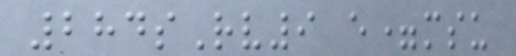284sRv9 e=msu
